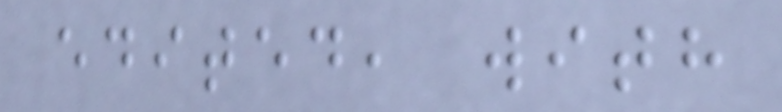edited, with
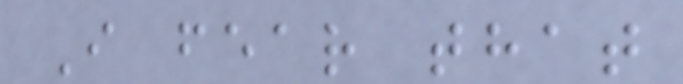I fear that
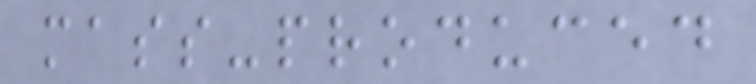mass-produced
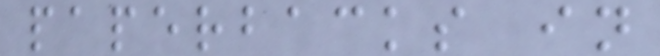paperbacks in
